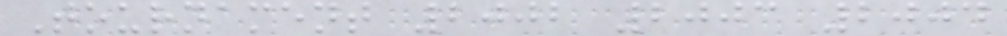Tournament 2002 2003 2004
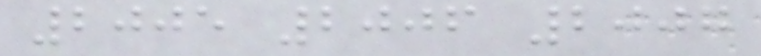2005 2006 2007
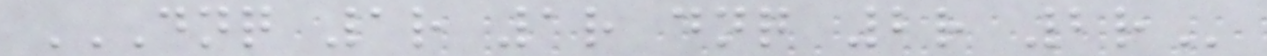DNQ 1R 1R DNQ 2R 2R
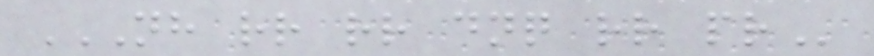NH RR RR DNQ RR PR
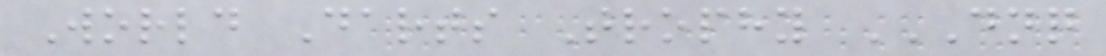World Darts Trophy DNQ
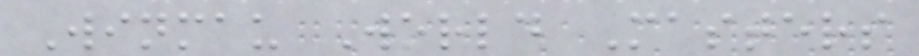Winmau World Masters
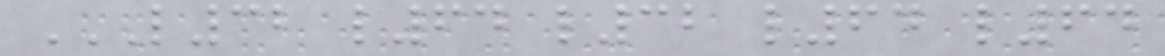L32 L64 L32 L64 L64
